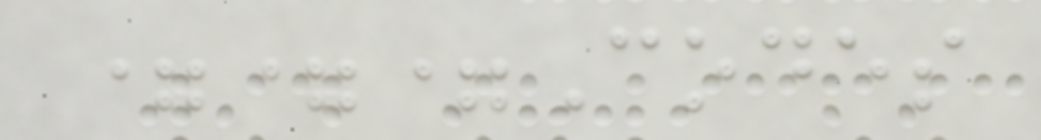===Codes
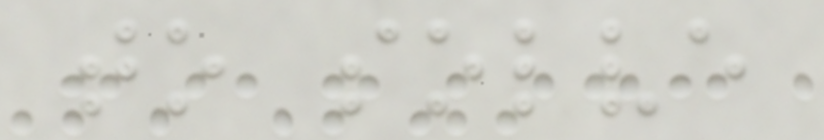to solve
